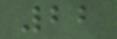22
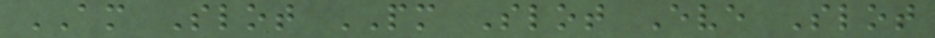AM Slot PM Slot Eve Slot
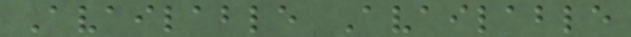Available Available
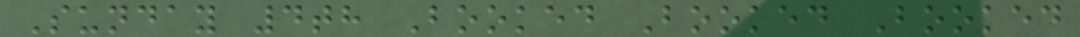Sunday 4th Booked Booked Booked
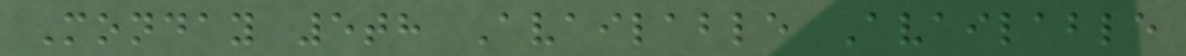Monday 5th Available Available
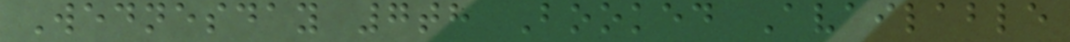Wednesday 7th Booked Available
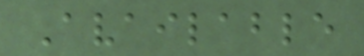Available
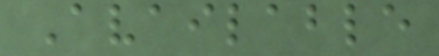Available
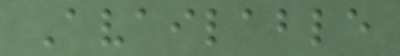Available
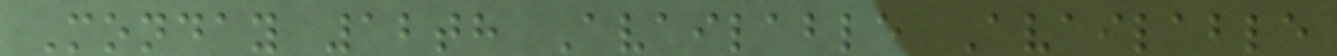Monday 12th Available Available
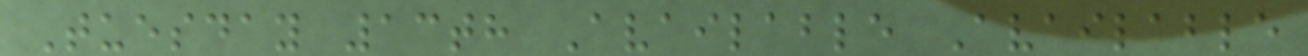Tuesday 13th Available Available
